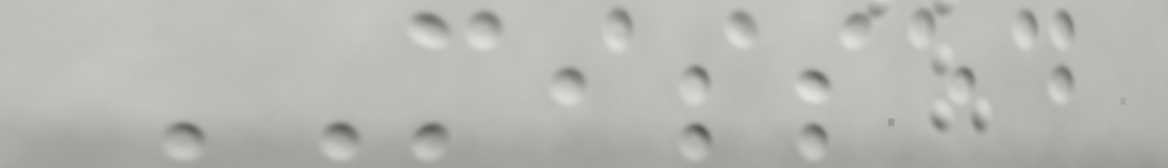MISSED
